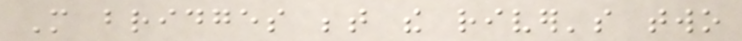More bridges between the river's two
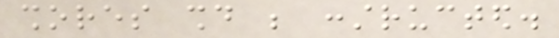shores should be constructed.
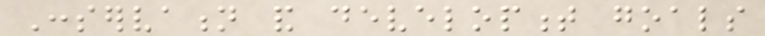Conservation and development goals
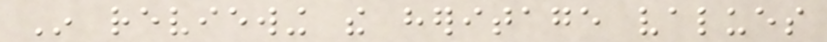In reviewing the heritage values
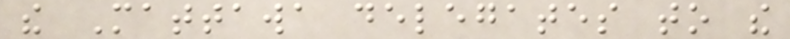the Mattawa delegates to the
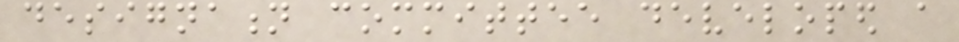designation committee developed a
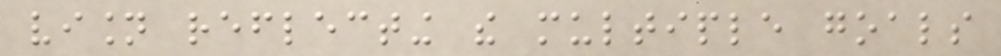vision reflecting the multiple goals
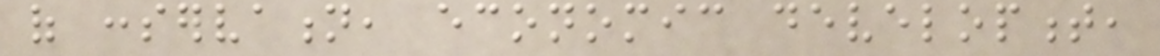of conservation, economic development,
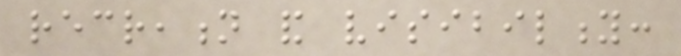recreation and visibility:
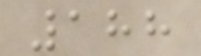188
